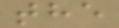the
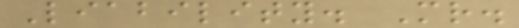Liability. Mr.
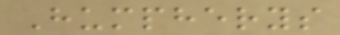Humpherys
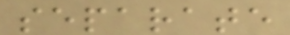separate
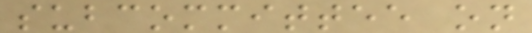subcommittee on
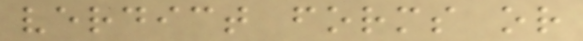verdict forms or
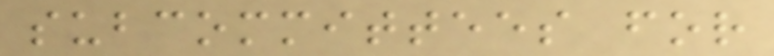subcommittees for
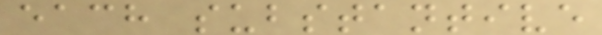each substantive
